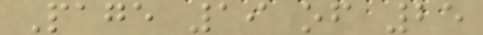Page 19 of 25
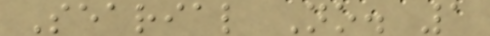Searial No. 1
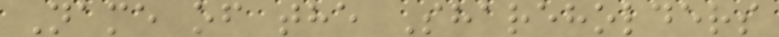Name of the Shareholders
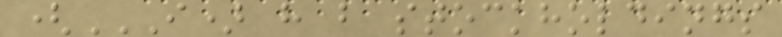(I) H B STOCKHOLDINGS
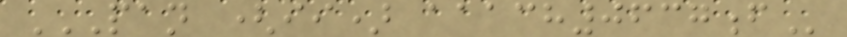PAN (II) AAACH0637F
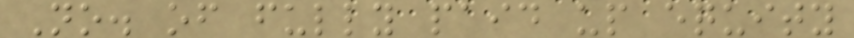No. of fully paid up equity
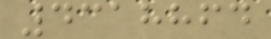4318864
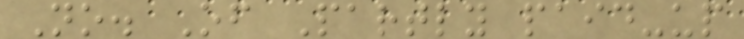No. Of Partly paid-up
